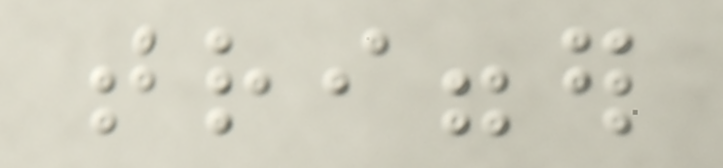trigger
